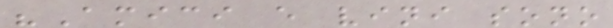"Amici e vini sono
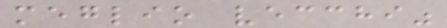meglio vecchi"
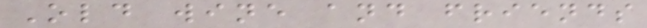Old wine and friends
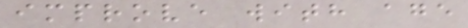improve with age
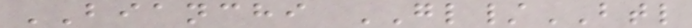BIANCHI GL/BTL
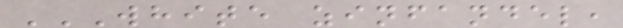WHITE ZINFANDEL,
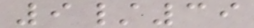9/39
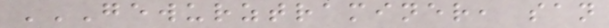GEWURZTRAMINER, SAN
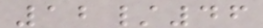12/46
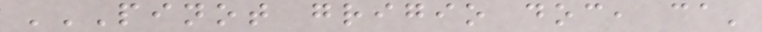PINOT GRIGIO DOC, CA'
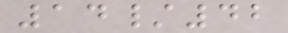14/42
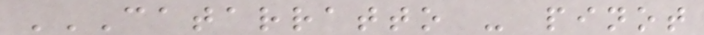CATARRATTO - PINOT
